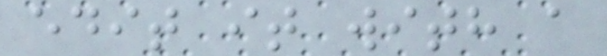edit it with a
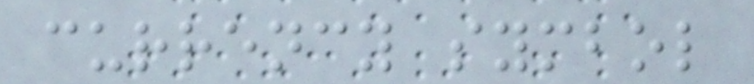currency symbol
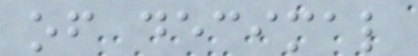of decimal
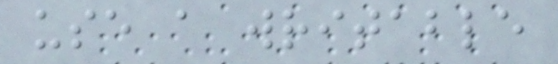use a writable
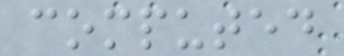computed
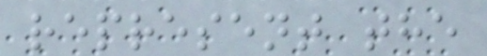represent the
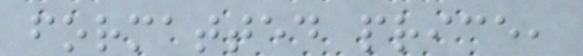formatted price,
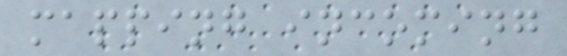mapping incoming
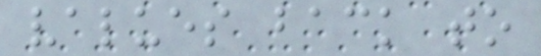values back to
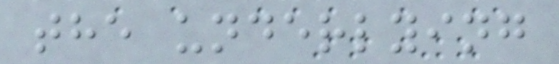the underlying
